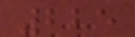225
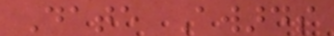Date Awards
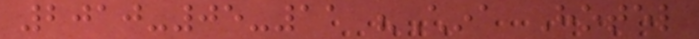2010-05-11 "China Hotel
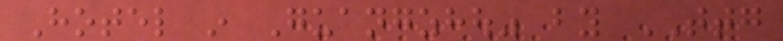Hotel in Guangzhou" by TTG
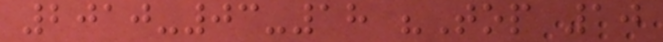2010-03-18 "Top 10
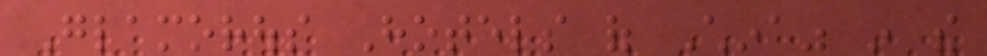Glamorous Hotels of China" in the
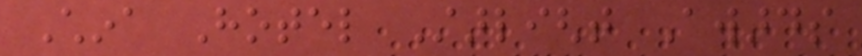China Hotel Starlight Awards
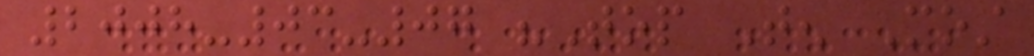2008-03-07 "Top Ten Most
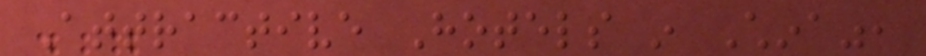Attractive Hotels in China",
